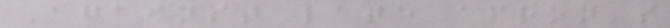Against late apron's
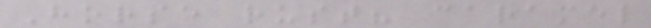Horse rust? caramel
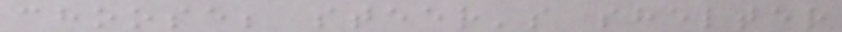choose; steer's shelter
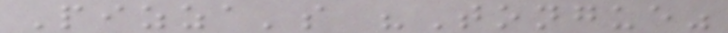Pizza's "Tongue"
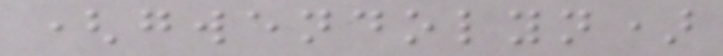(gwendolyn)
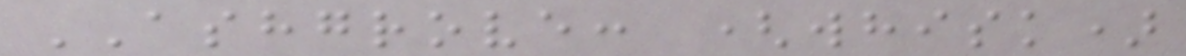ASHGROVE: (whisk)
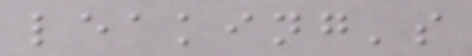leaking's
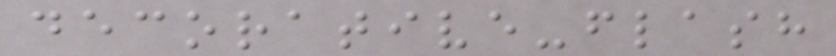decorative-flash
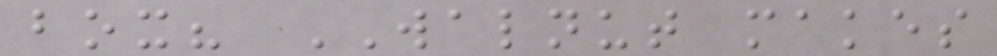box? WALNUT makes
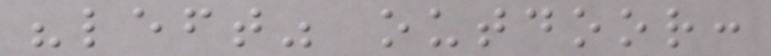"left" outdoor:
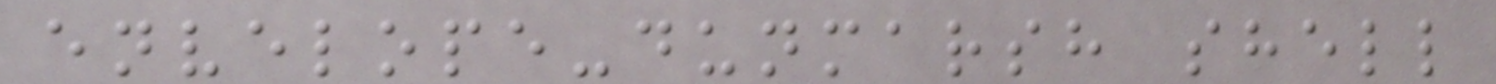envelope-dunmarsh shell
